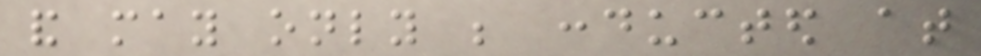and may only be conducted at
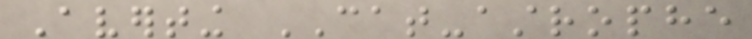Averting CAT-astrophe
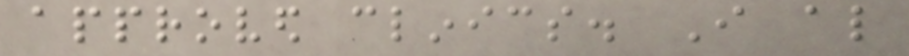approved clinics. I also
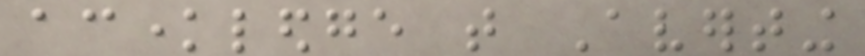acknowledge that Averting
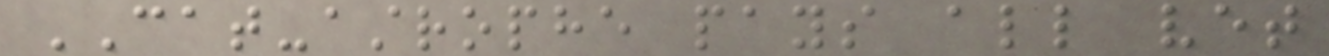CAT-astrophe pays all vet
